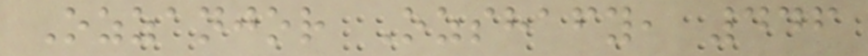Ozzanjor Ozshafy, 446
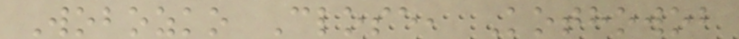Wobozko Close, Kothowob
